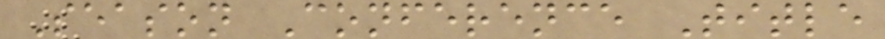Season Conference Title
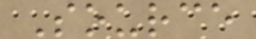Source
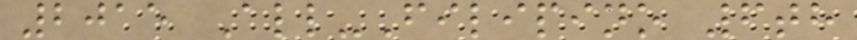2015 All-Filipino 6th
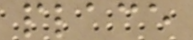place
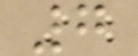7
